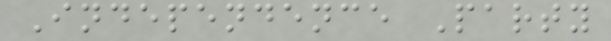Independence Party
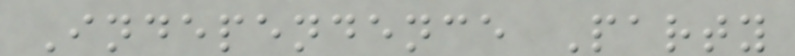Independence Party
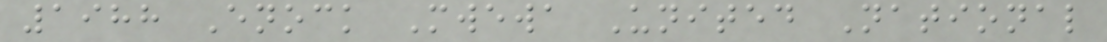1988 Enock Mwewa United National
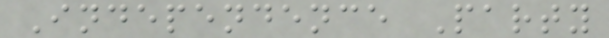Independence Party
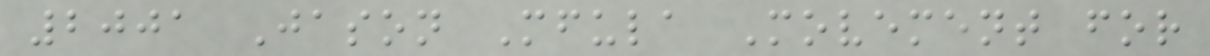2001 Jason Mfula Movement for
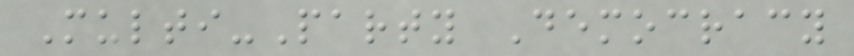Multi-Party Democracy
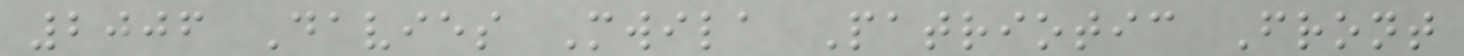2006 Davies Mwila Patriotic Front
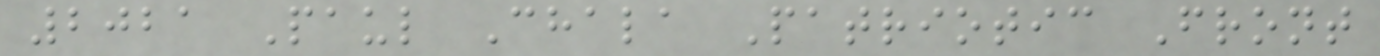2021 Paul Chala Patriotic Front
